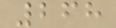268
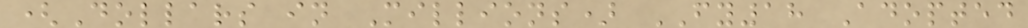(Dollars in Millions) FY18 Adopted
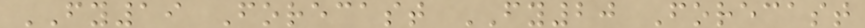FY19 Forecast FY20 Forecast
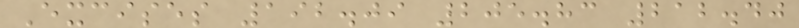Excises 192.09 205.83 212.40
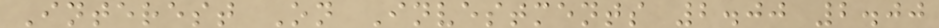Interest On Investments 2.00 2.00
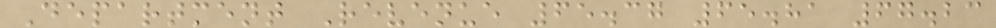Department Revenue 65.37 65.81 67.23
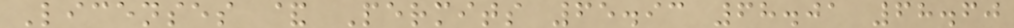Licenses & Permits 65.93 68.01 68.60
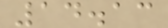14.13
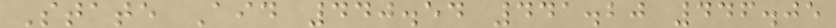State Aid 440.54 441.20 446.05
